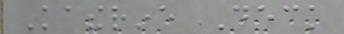Katherine Deck
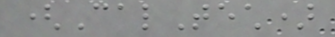(CalTech)
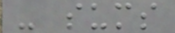- sums
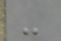-
